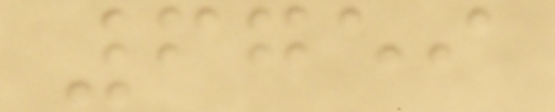6759
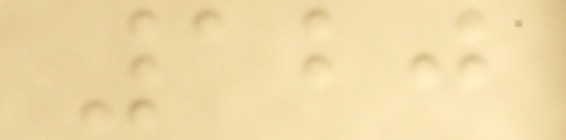120
